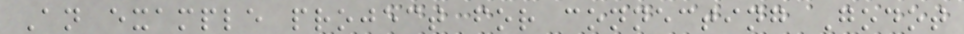An example project for connecting Godot
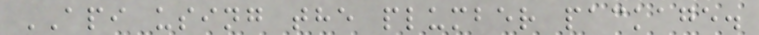API using the plumber package.
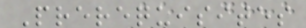Prerequisites
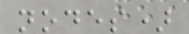nodes)
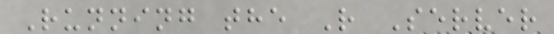Running the R Server
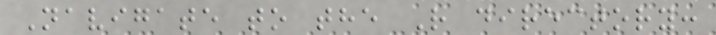Navigate to the R directory:
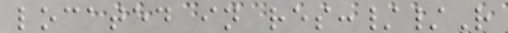located in res://R
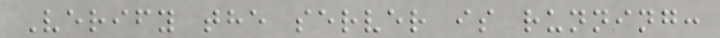Verify the server is running:
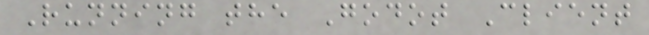Running the Godot Client
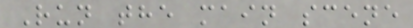Run the main scene
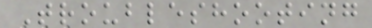Troubleshooting
